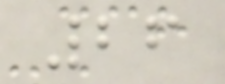26
